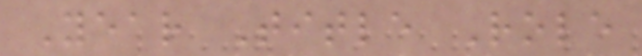Year Title Role
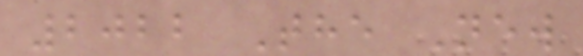2022 The New
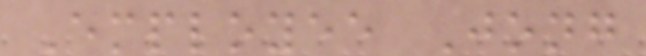Employee Jong
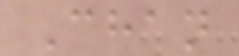Chan
